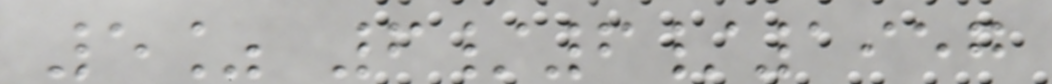5% 6/6/1957
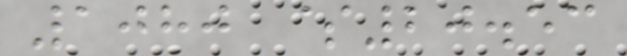1080 $20.53
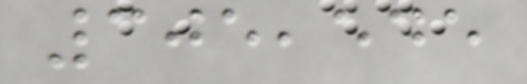305,545
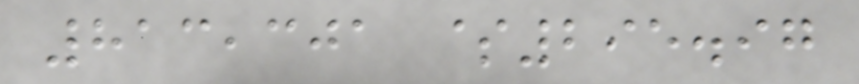813,301 $295.97
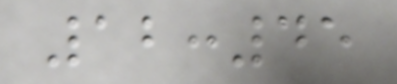12:45
